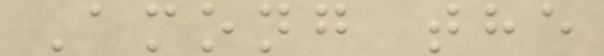Among the
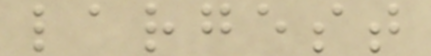largest
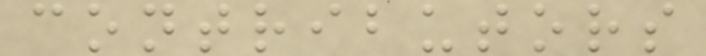contributors
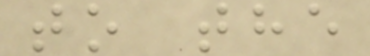to the
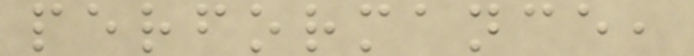performance,
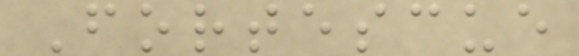Fortescue
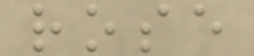rose
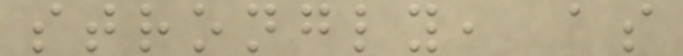strongly, as
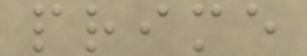prime
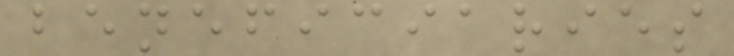beneficiaries
